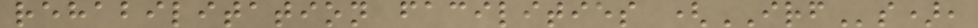rehabilitation facilities (IRFs),
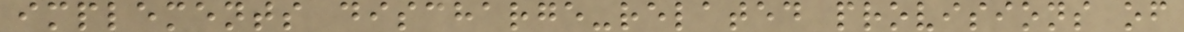implements discharge-related provisions of
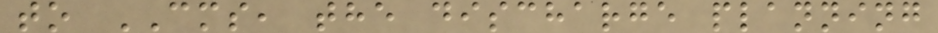to CMS, the discharge planning
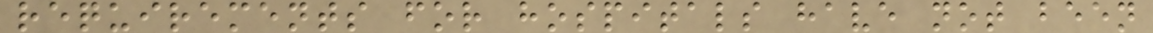requirements for hospitals have not been
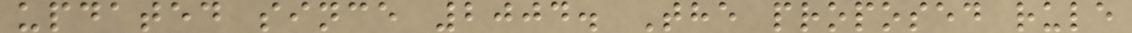updated since 2004. The proposed rule
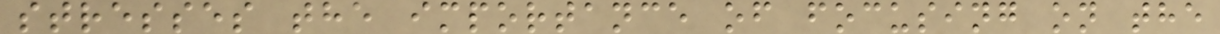stresses the importance of focusing on the
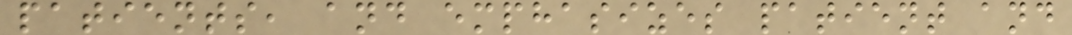patients, and emphasizes patient and
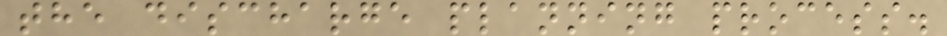the discharge planning process.
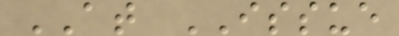AT ISSUE
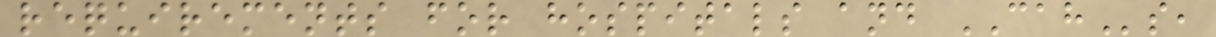requirements for hospitals and CAHs,
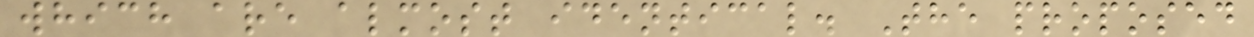which are almost identical. The proposed
